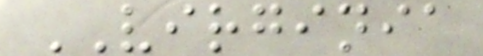VIRGINIA
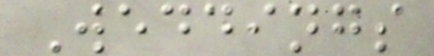Weddings
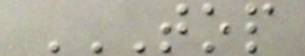TOP
